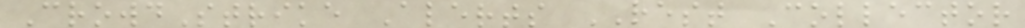CrowdStrike Alerts REST Collector
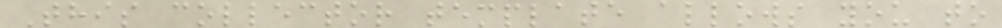This collector template allows you to
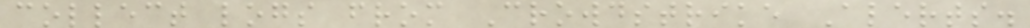collect logs from Crowdstrike Alerts.
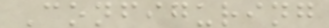Configuring
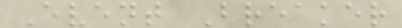Event Breaker
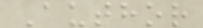Author
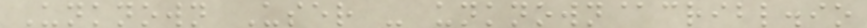Unknown User - unknown@cribl.io
